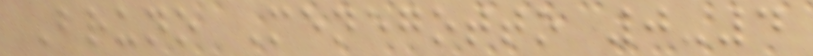Bruno Menegotto 0-4
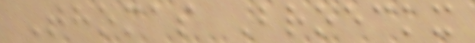Thomas Broeckx
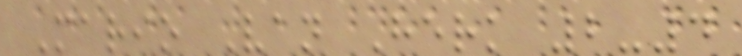Mario Van Herk 2-4
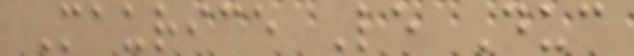Maurice Le Duc
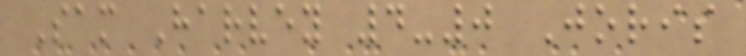Sam Harvey 4-0 Joris
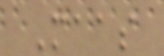Maas
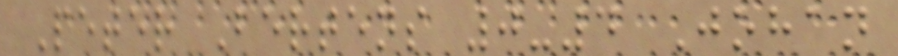Peter Bertens 0-4 Johan
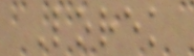Lorek
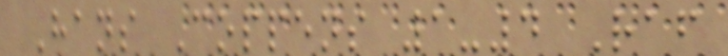Hans Coppens 1-4 Raf
